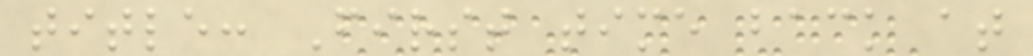title: First time back at
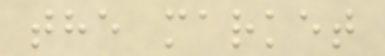the market
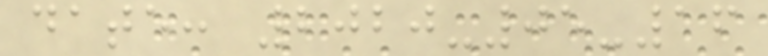date: 2020-05-16
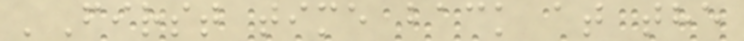'First time back at the
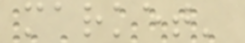market'
